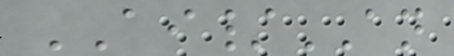AI/AN
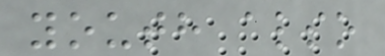youth also
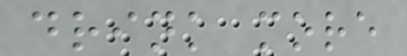drink more
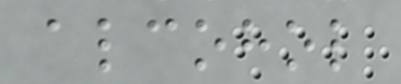alcohol
